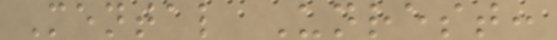Mental Unrest:
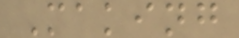Making
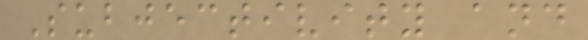Subjectivity and
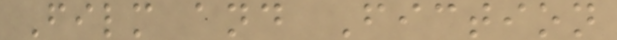Film and Fiction
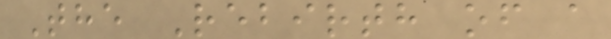The Rebirth of a
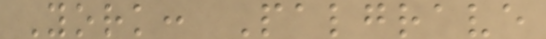York: Palgrave
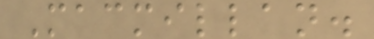Macmillan.
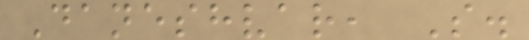Daneshvar, S.
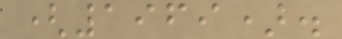(1969).
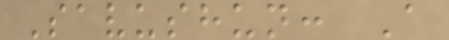Savushun: A
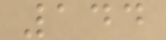144
